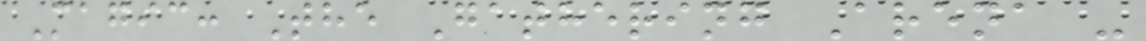Magic: The Gathering Arena -
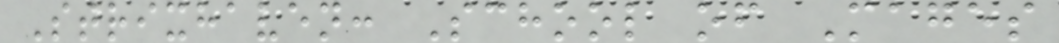Strixhaven: School of Mages
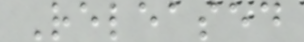Released
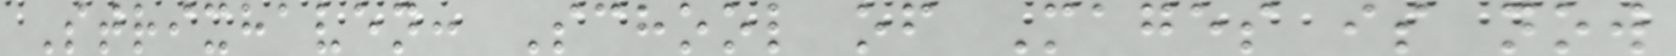Strixhaven: School of Mages is now
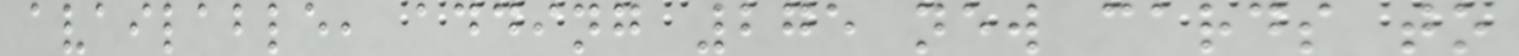available, adding 275 new cards to
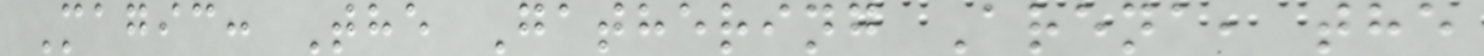Magic: The Gathering Arena, the
